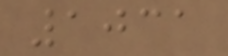1031
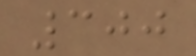300
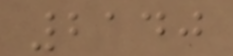2140
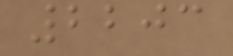2203
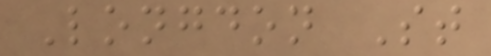Longdon St
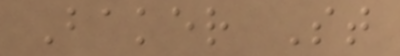Baker St
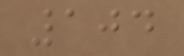104
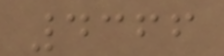4366
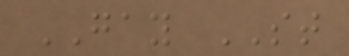GAY ST
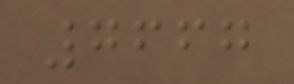7667
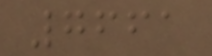7661
